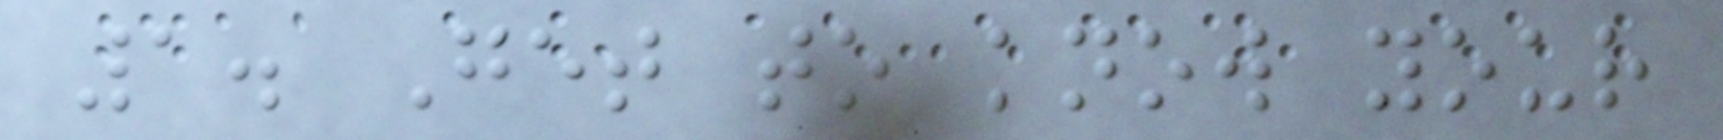1. Get to know your
